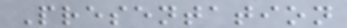Presentation
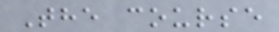The course
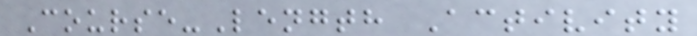Course-Length Activity
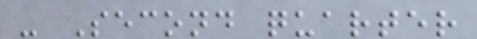- Second quarter
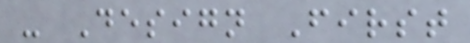- Design First
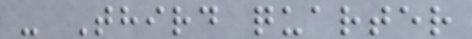- Third quarter
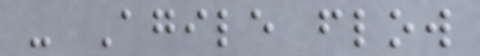- Agile flow
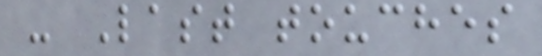- Last touches
